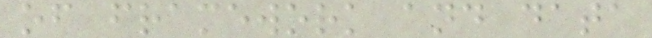of framework and data
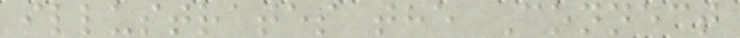illustrates the Connect
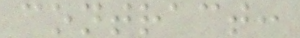contract:
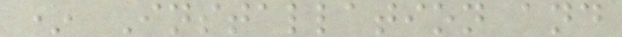* Installation and
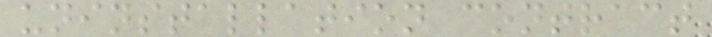uninstallation contract
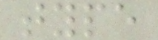type
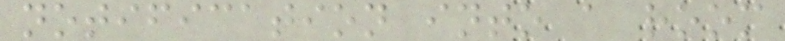notification into a room
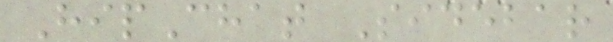HipChat Sidebar
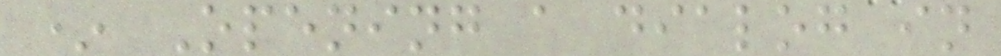* Opening a dialog in
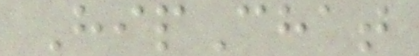HipChat
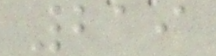219
